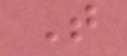T
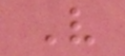V
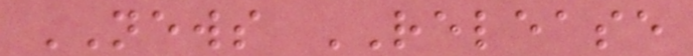NEWS RELEASE
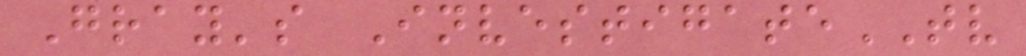Gray's InvestigateTV
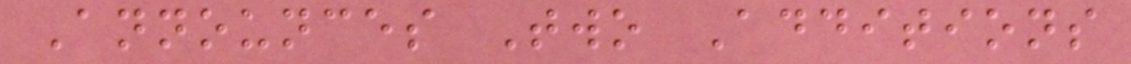Announces Two Additions
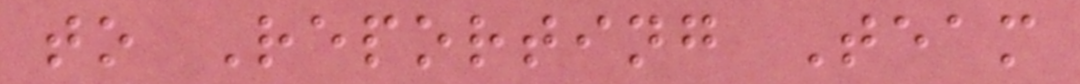to Reporting Team
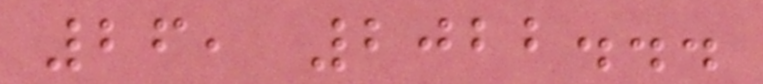26, 2022...
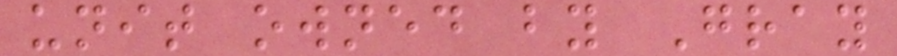unit owned by Gray
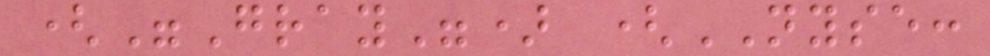("Gray") (NYSE:
